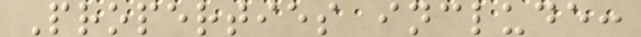Properties include:
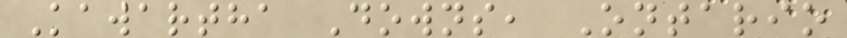Kawartha Downs, Ontario
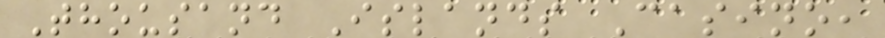Thousand Islands Casino,
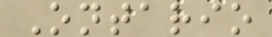Ontario
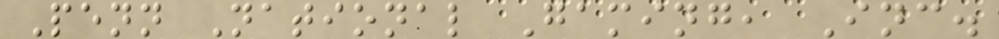Penn National Gaming, Inc.
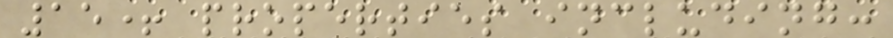15+ properties including:
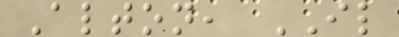Alton, IL
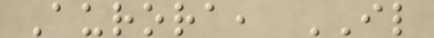Aurora, IL
